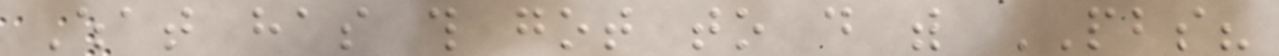What has this got to do with PBS?
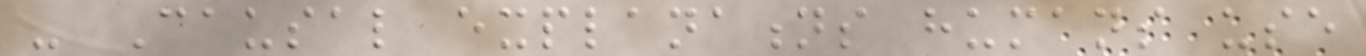- Causal explanations humans use
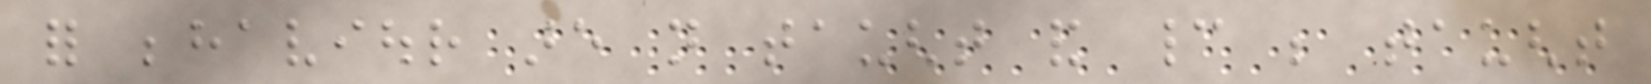for behaviour are not taught and cannot be taught
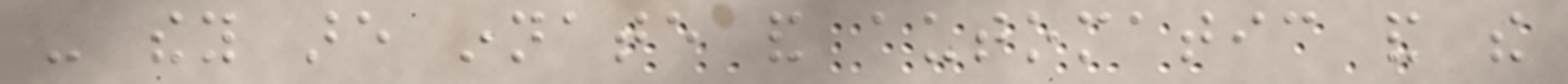- they are innate and automatic and the
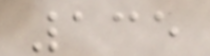135
